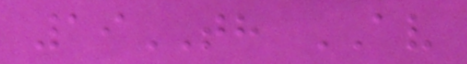19TH AV
